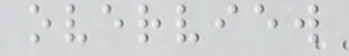overview
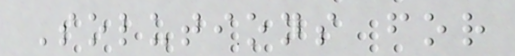Solutions for
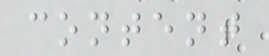content
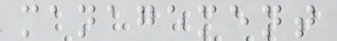management
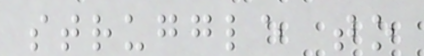struggle to
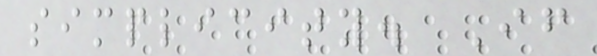simplicity. If
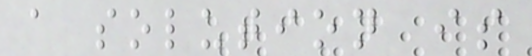a solution is
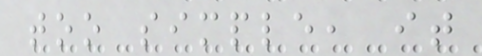too simple, it
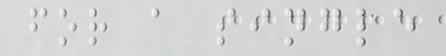for a single
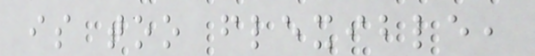is too flexible,
